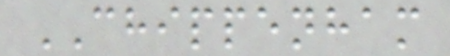CHIPPENHAM
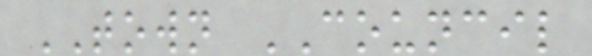TOWN COUNCIL
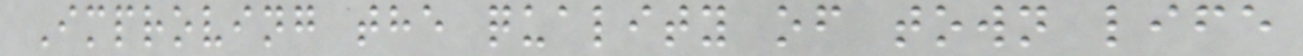Improving the quality of town life
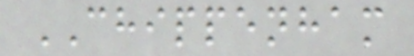CHIPPENHAM
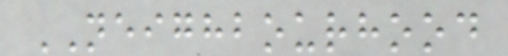NEIGHBOURHOOD
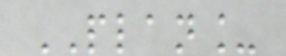PLAN_
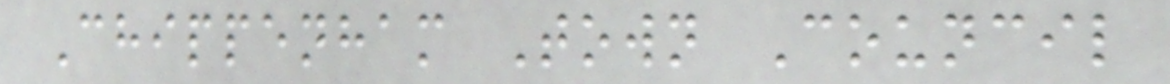Chippenham Town Council
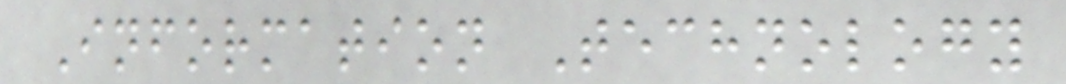Information Technology
